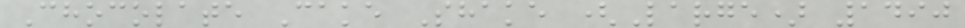Chocolate Cake Shake (Large) 1490
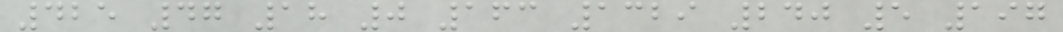425 47 18 0 163 1329 240 5 197
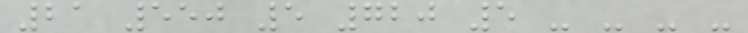21 550 5 720 5 - - - -
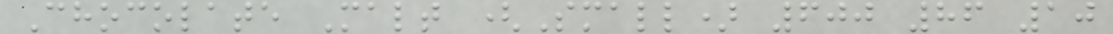Chocolate Malt (Small) 600 86 10
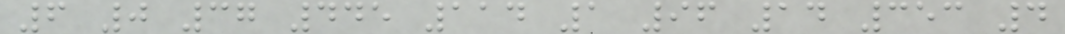6 0 37 445 114 1 96 14 353 4
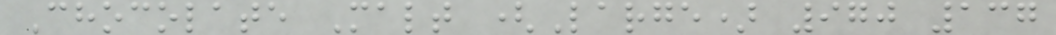Chocolate Malt (Large) 970 137
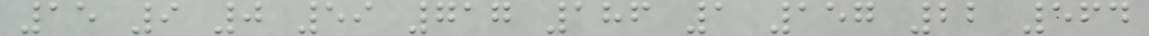15 9 0 59 717 186 1 157 22 564
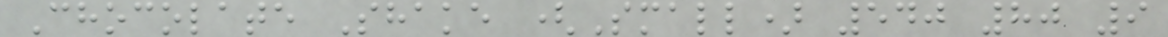Chocolate Shake (Small) 540 80 9
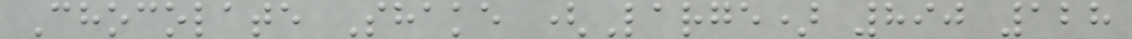Chocolate Shake (Large) 890 128
